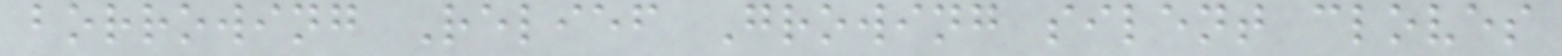borrowing Relief Growing silent cloves
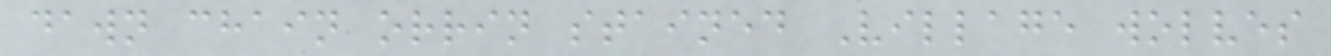dawn chain orrin stained Village wolves
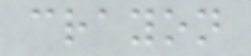crayon
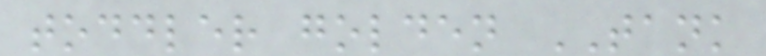toddler golden TANK
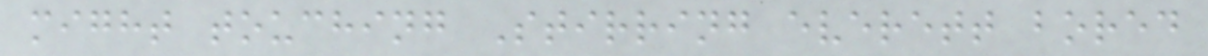might touching Stirring everett bored
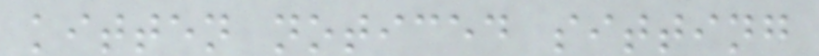kitten noticed sitting
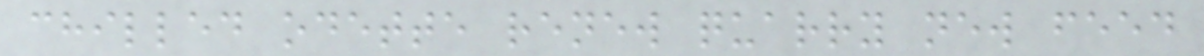chilled odette renew quarry new feed
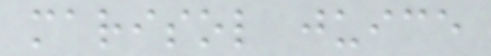marisol juice
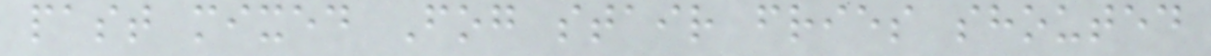past mixed Fog stair fries shouted
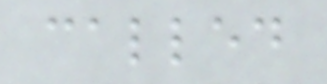called
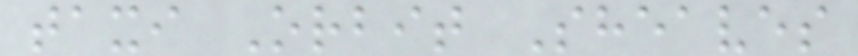taxi Orbit Sheaves
